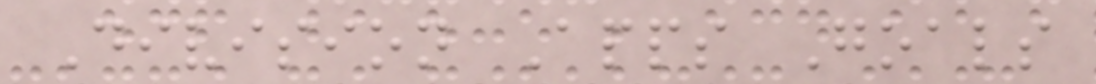Division Apps Goals
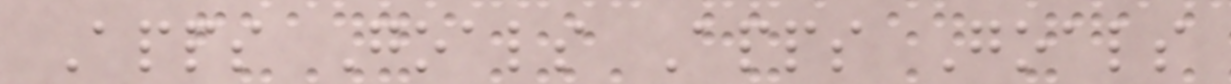Apps Goals Apps Goals
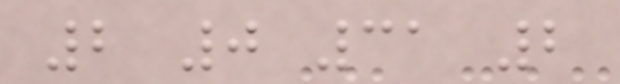2 0 31 2
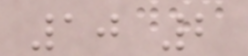10 2
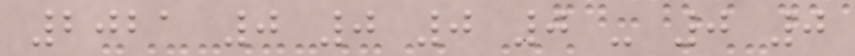2021 0 0 0 0 - 0 0
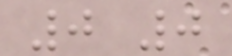0 0
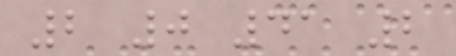2 0 41 2
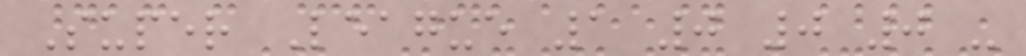Super League 1 0 0 0 -
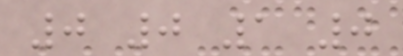0 0 1 0
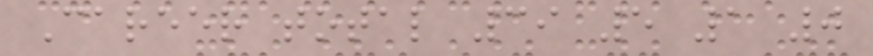Career total 39 5 1 0
